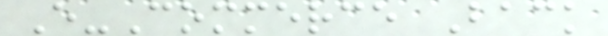E-Commerce Back
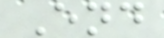End
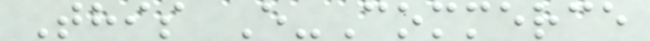This E-Commerce
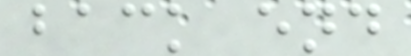back end
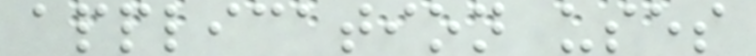application uses
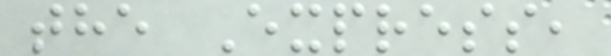the Express,
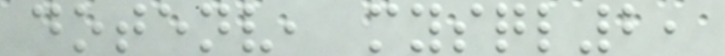dotenv, mysql2,
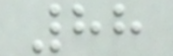88
